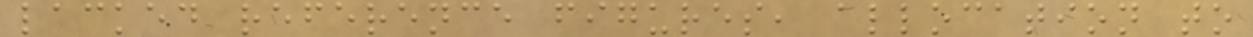lacked reference figures, allocation to
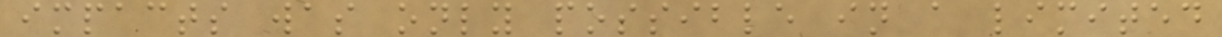impacts was only possible in a limited
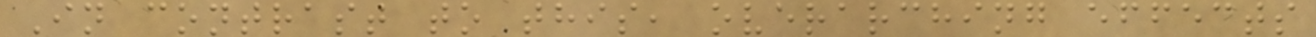In contrast to this, overarching effects
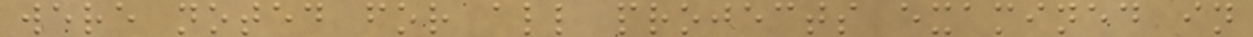were noted for all projects examined in
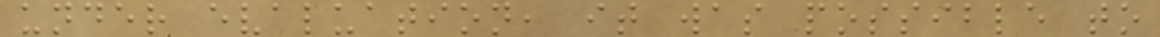under evaluation, it was possible to
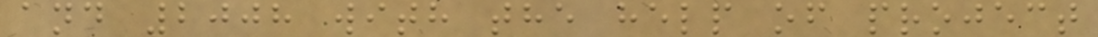and 2008 with the help of project
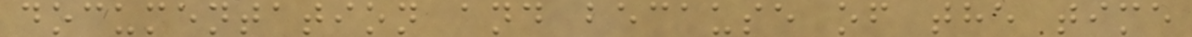documentation and because of the time
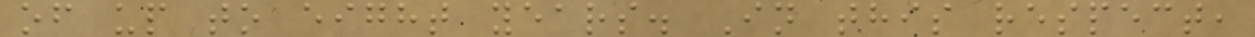of up to eight years. In this respect,
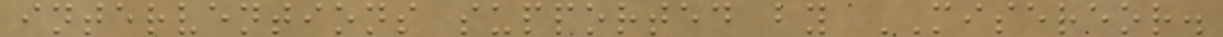interventions supported by MISEREOR.
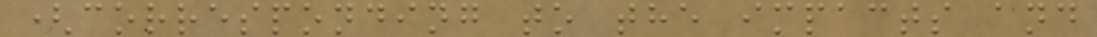(corresponding to the impacts and
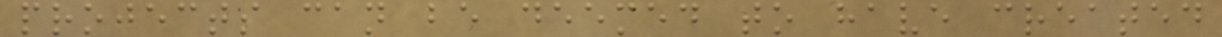projects can be deemed to have created
